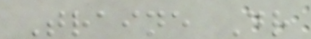Traine Dr
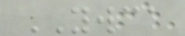YWCA
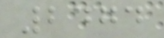2474
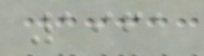1961
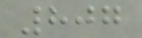807
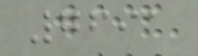7691
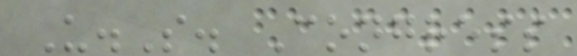U.S. Congress
